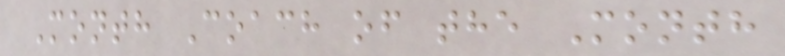Month Coach of the Month
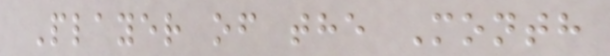Player of the Month
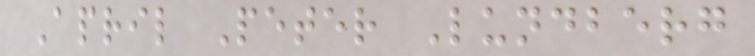April Peter Lundberg
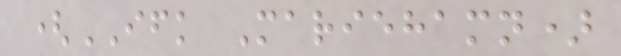(IFK Mariehamn)
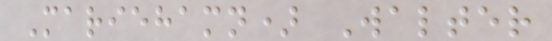Mariehamn) Walter
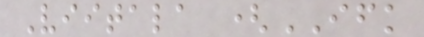Viitala (IFK
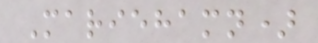Mariehamn)
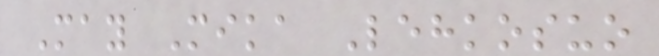May Mika Lehkosuo
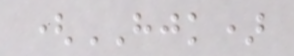(HJK)
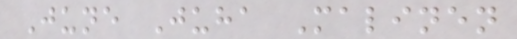June Juha Malinen
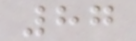87
